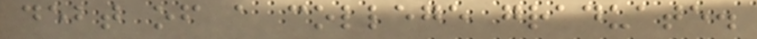debt of a college graduate.
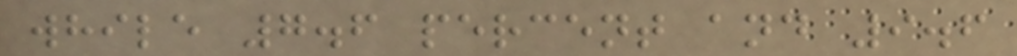while 7.6 percent and 9.6
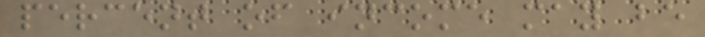percent of income may be
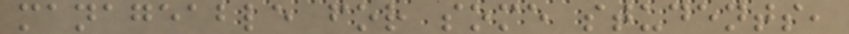manageable for some students,
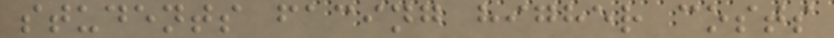students facing higher costs
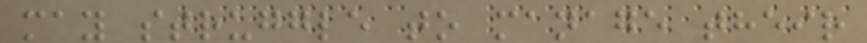may struggle to manage their
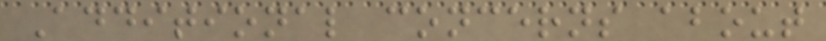Additional concerns about
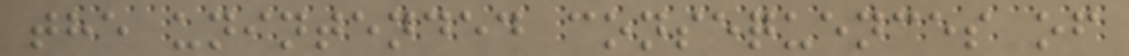the unintended consequences of
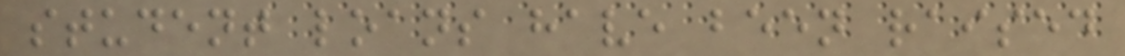student loans have been raised
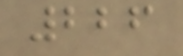226
